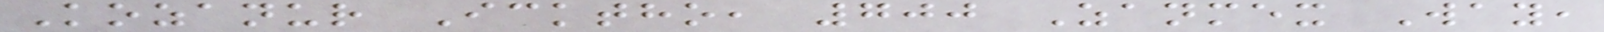Kozanur Icktho, 700 Zanmex Way,
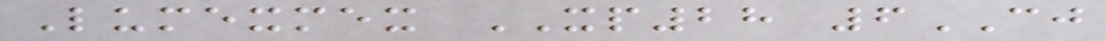Lumexmex XP28 6CJ
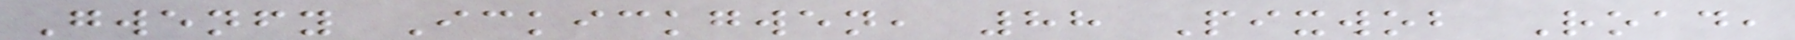Gwenfy Ickickgwen, 88 Pixwob Road,
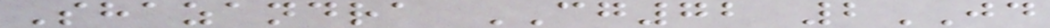Shazandra CG72 2JD
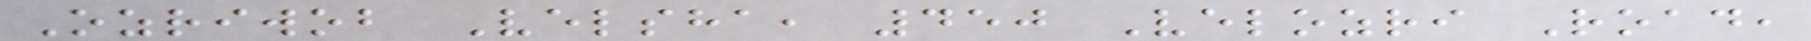Ozriwob Velsha, 450 Velozri Road,
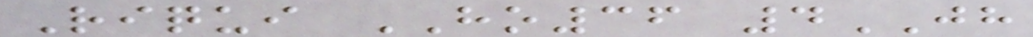Riqui HO36 4JH
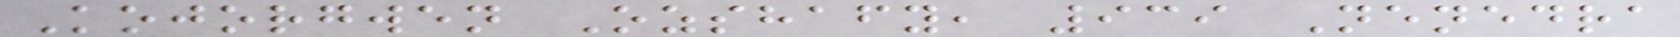Kojorgwen Ozshafy, 939 Nenedra
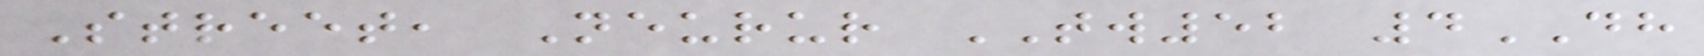Street, Neurur TW52 4DH
